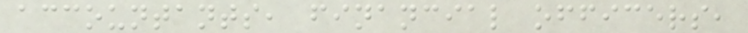accountants, financial officers,
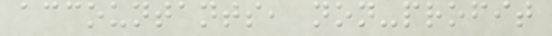accountants, non-profit
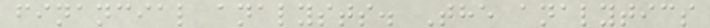financial analysts. The analytics
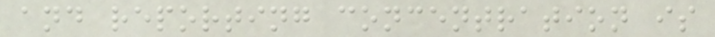and reporting concentration is
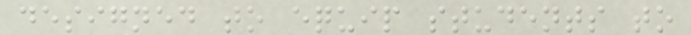designed to equip students to
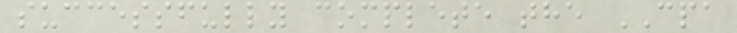successfully complete the CPA
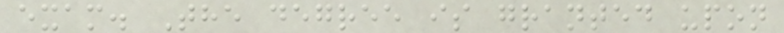exam. The degree is granted upon
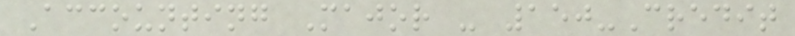Accounting Major - 150-Credit
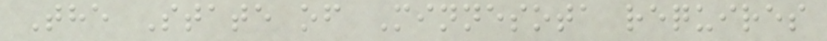The State of Minnesota requires
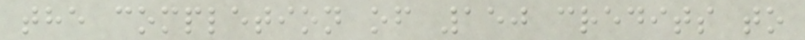the completion of 150 credits to
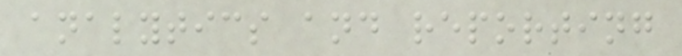analytics and reporting
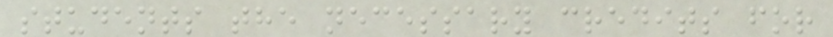students the necessary credits for
